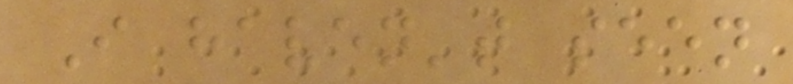I haven't seen
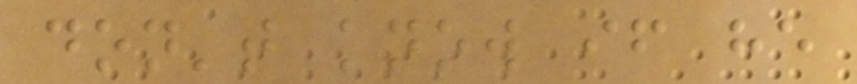don't know if he
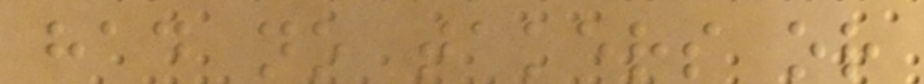had no takers or
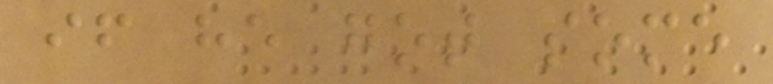if he got some
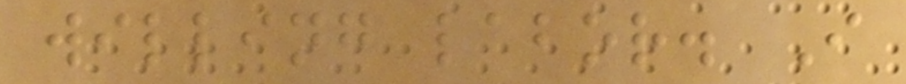willing labor. I
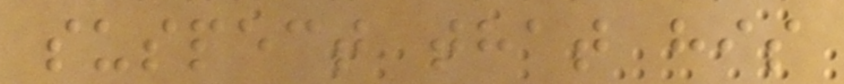suspect that his
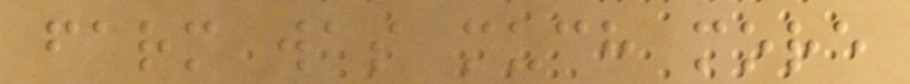farm was much more
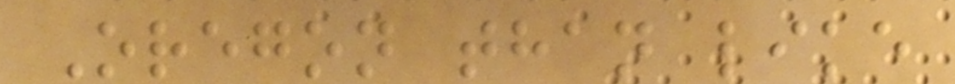Oregon than like
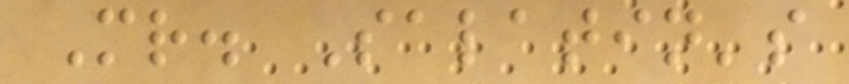Mr. Salatin's
